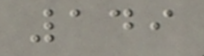149
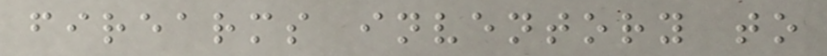firearms inventory to
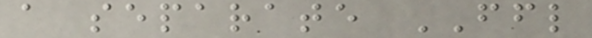a separate FFL
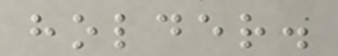holder.
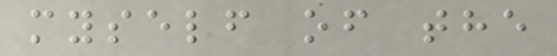myself of the
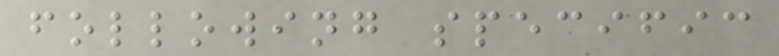following specific
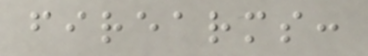firearms:
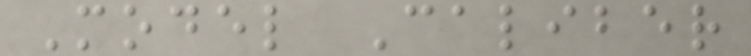Model Caliber
